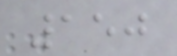150
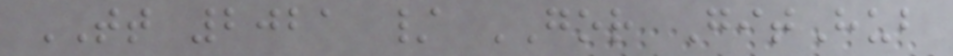TT 2021 / GOR GitHub
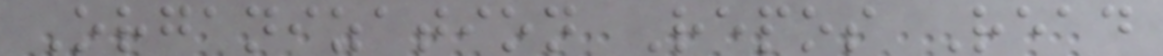Organization Repos Read
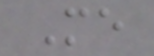Me
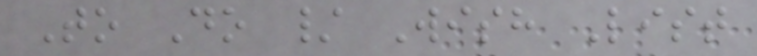To Do / Wish List
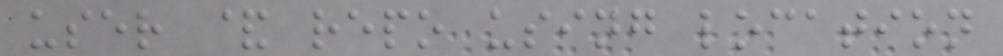user & repo using location
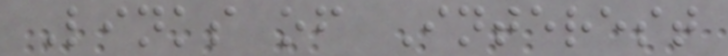Links of Interest
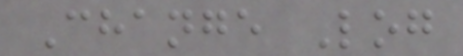Change Log
